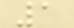1
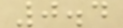0.4
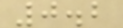0.2
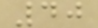40
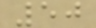50
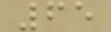65
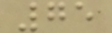75
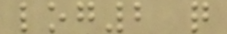log2 q
